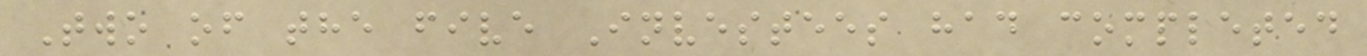Two of the five Investees had completed
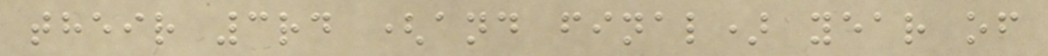their 3rd (and final) year of
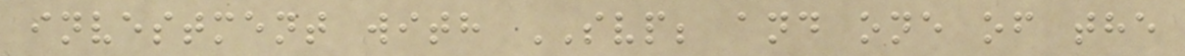investment with SVP; and one of the
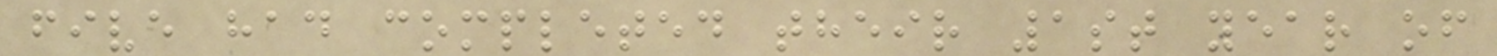five had completed their 1st year of
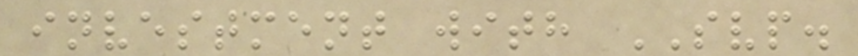investment with SVP.
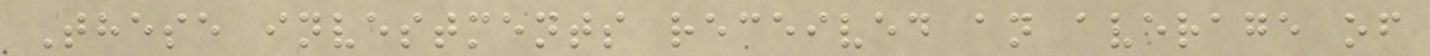These investments received an average of
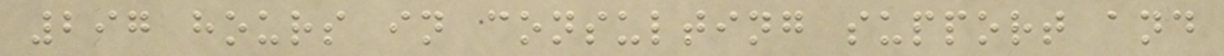297 hours in consulting support and
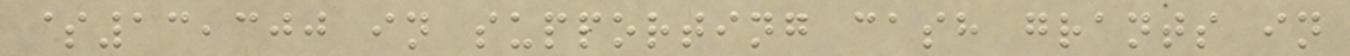$13,300 in supporting cash grants in
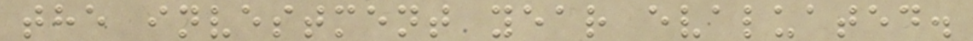the investment year evaluated.
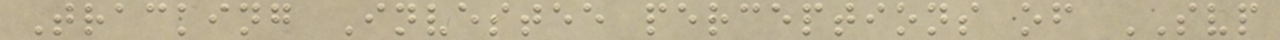Tracking Investee perceptions of SVP
